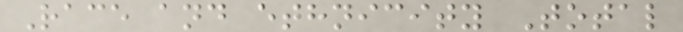Race and ethnicity Total
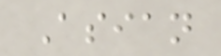Asian
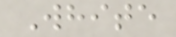White
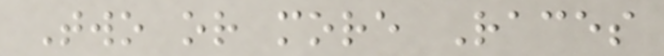Two or more Races
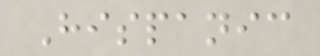Hispanic
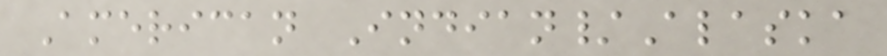American Indian/Alaska
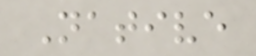Native
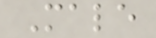Male
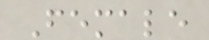Female
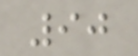90
